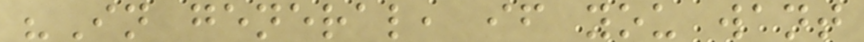"In general, if you want
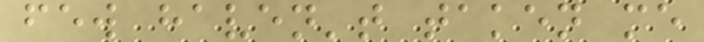few haven't taken me
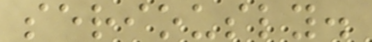seriously.
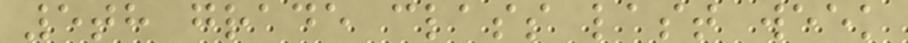5th grade class last week
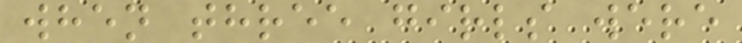when three girls were
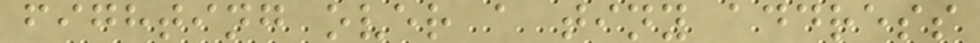fighting over a tiny address
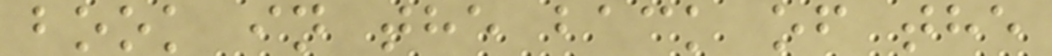book in the back of the
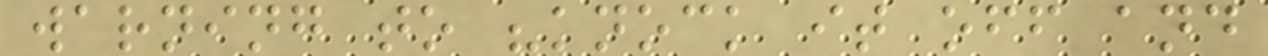warning to "knock it off and
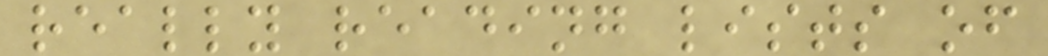really reading lists of
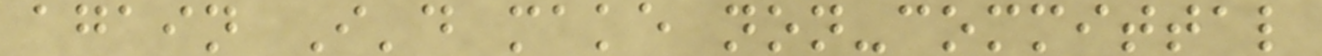again I'd make non-committal
